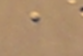a
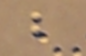b
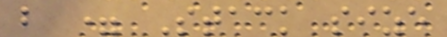b = Stack size
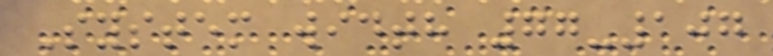System width 77-107
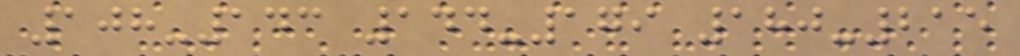108-143 144-179 180-215
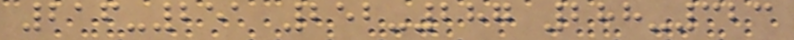216-251 252-287 288-323
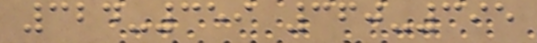324-359 360-395
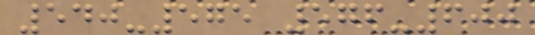540-575 576-600
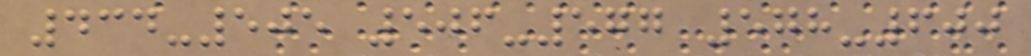434-505 506-577 578-600
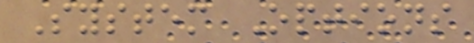System Options
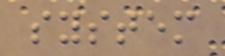system
